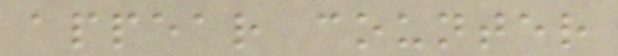appear counter
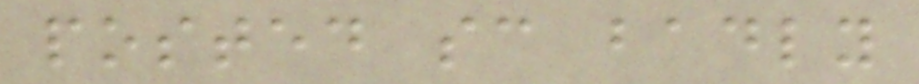posted sc badly
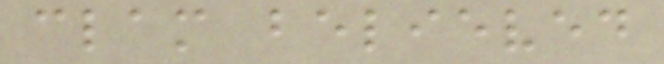clam believed
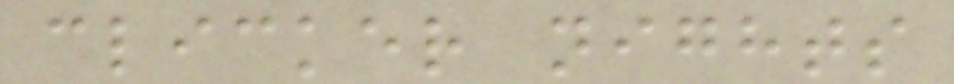clicker nights
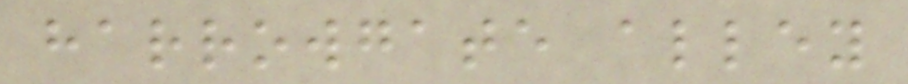harrowgate alley
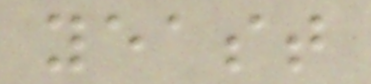yeast
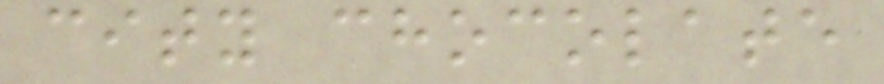city chocolate
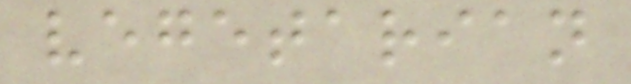vegetarian
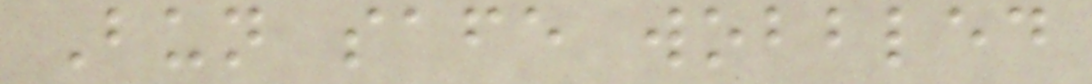Bun safe wobbled
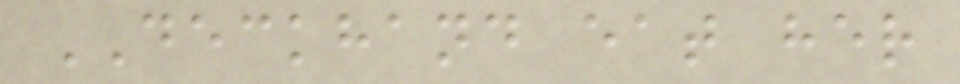DECKHAND eat her
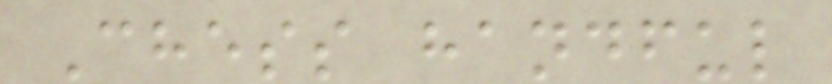Chess handful
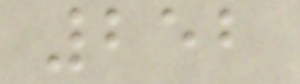252
